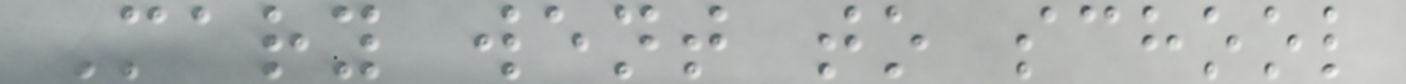Mary went to school
